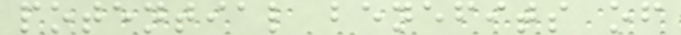potential benefits of
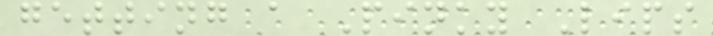getting a Pinky Lips
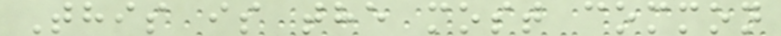This is the most common
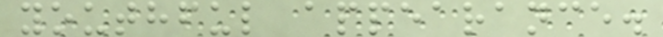youthful appearance.
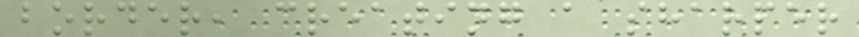border, creating a sharper
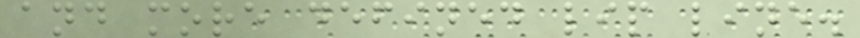and more defined lip line.
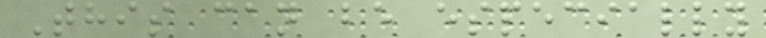This can be especially
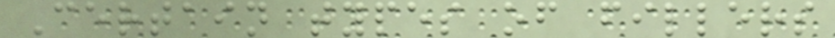Certain types of fillers
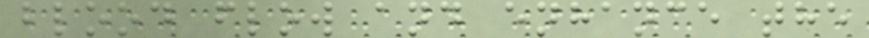blood flow and enhance the
